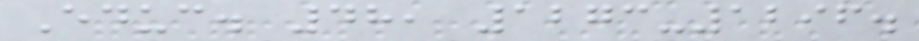Educ. 48, 1273-1296.
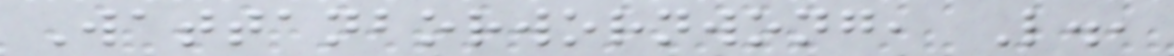Wattanborwornwong, L.,
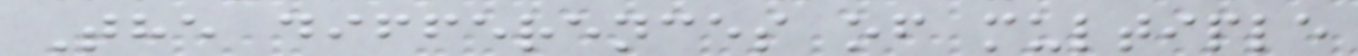The differences of multiple
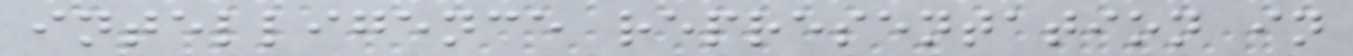intelligence representation in
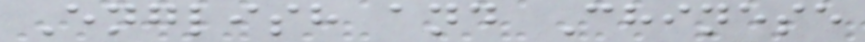English and Chinese
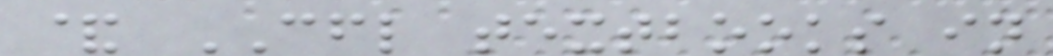& CFL textbooks in
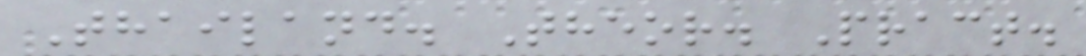Thailand. Theor. Pract.
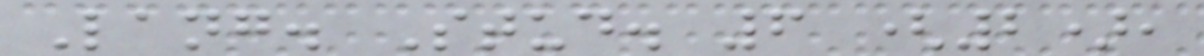Lang. Stud. 6 (2),
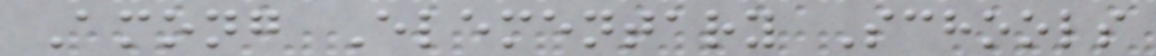Among Elementary Schools
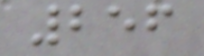256
